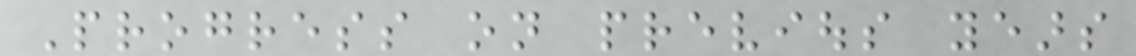Progress on previous years
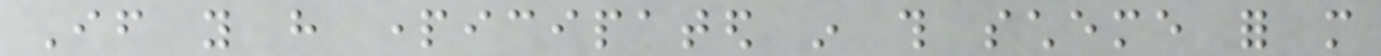If you have participated in this scheme for more
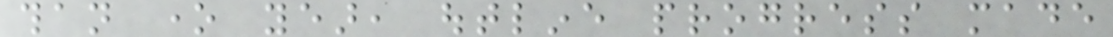than one year, outline progress made
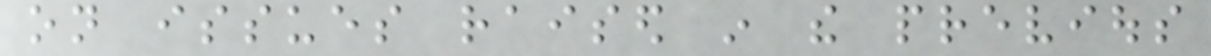on issues raised in the previous
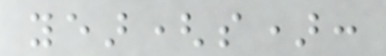year(s):
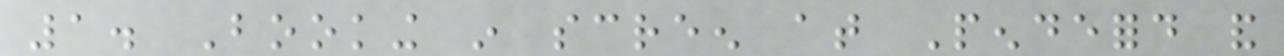1. Booking in screen at Pendeford and
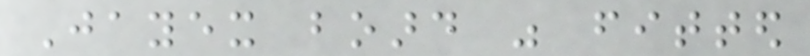Jayex board was fitted
